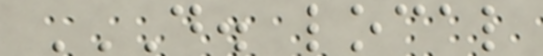D. LOCAL
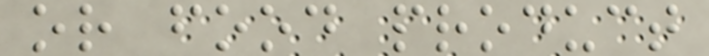or food product
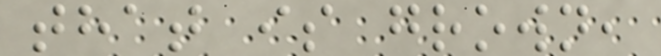that is grown,
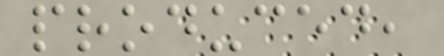produced,
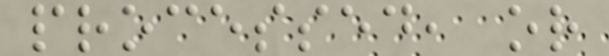processed, or
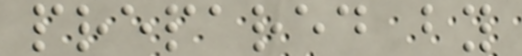prepared by
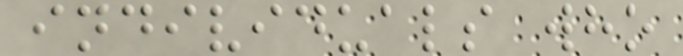individuals who
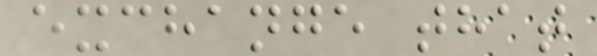exchange that
